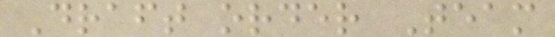Draft order Team
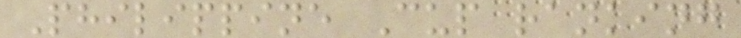Philippine Cup ranking
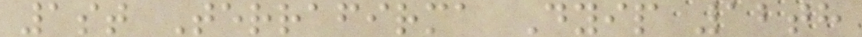1st Terrafirma Dyip 12th
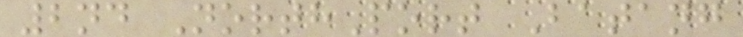2nd NorthPort Batang
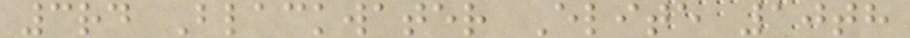3rd Blackwater Elite 10th
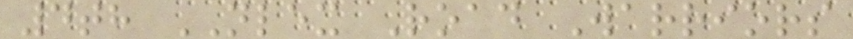4th NLEX Road Warriors
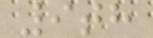9th
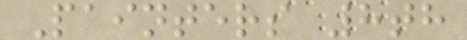Painters 8th
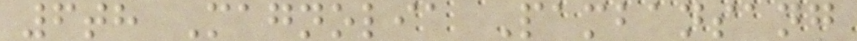6th Magnolia Pambansang
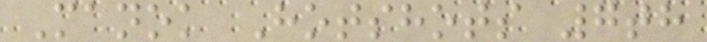Manok Hotshots 7th
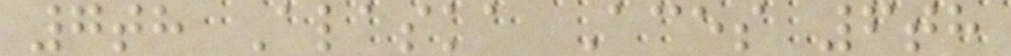7th Alaska Aces 6th
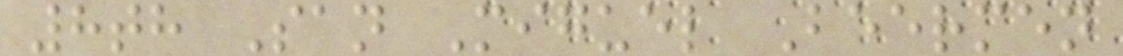8th San Miguel Beermen
